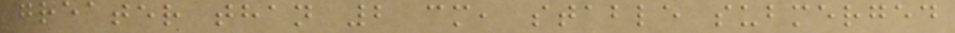greater than 2 cm, stable submerged
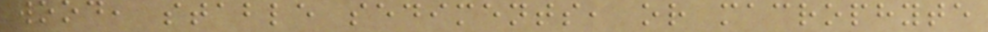wood, stable sediments, or macrophyte
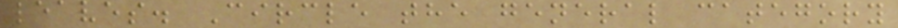leaves. Circle the general category
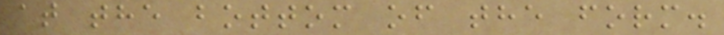at the bottom of the form.
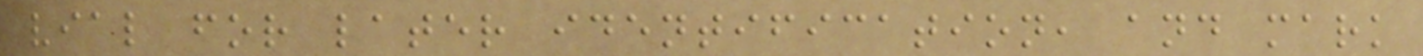vial for later identification, and mark
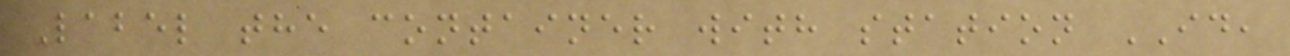Label the container with station ID,
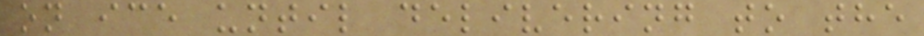on ice until delivering to the
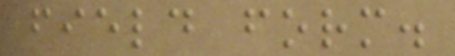field form.
